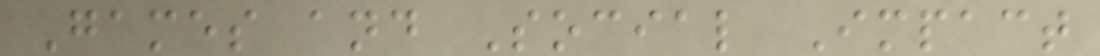Games and Social Impact
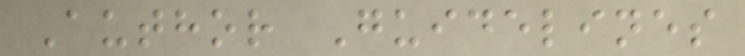Author Guidelines
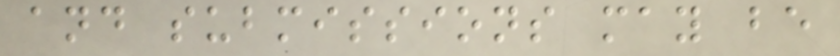and submissions may be
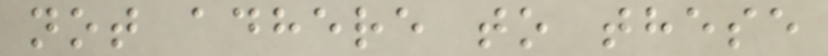not adhere to these
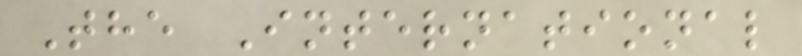The International
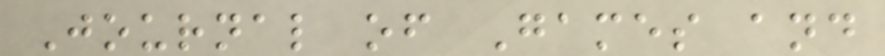Journal of Games and
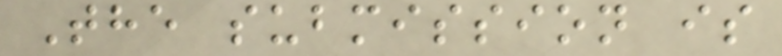The submission is
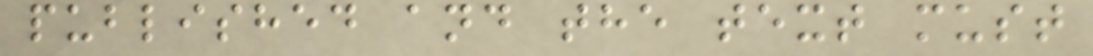published and the text must
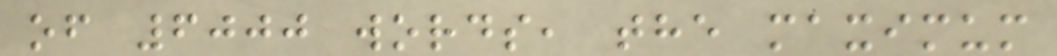of 6000 words, the maximum
